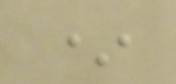*
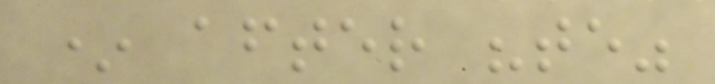* after "te"
